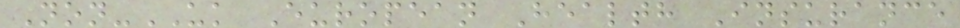Non-UK European Health Insurance
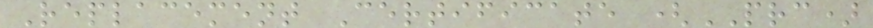Replacement Certificate (PRC)
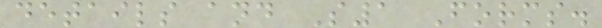details and S1 Forms.
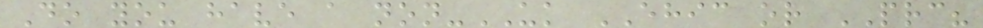Do you have a non-UK EHIC or PRC?
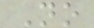No
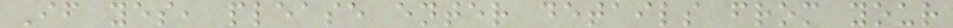If yes, please enter details from your
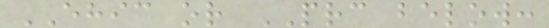EHIC or PRC below:
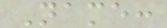Name:
